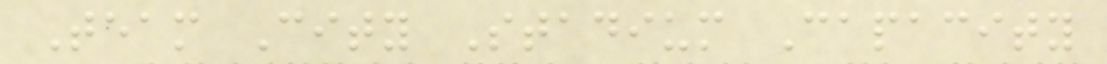Team City Stadium Capacity
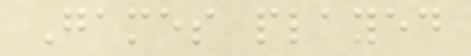Games played
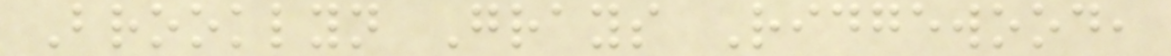Brooklyn Grays Ridgewood,
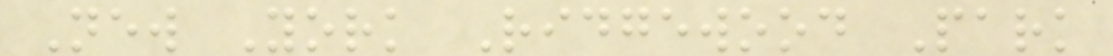New York Ridgewood Park
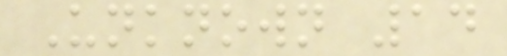Unknown 14
